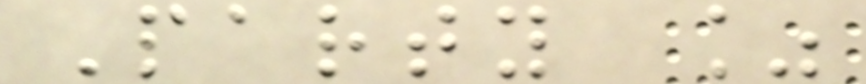Party %
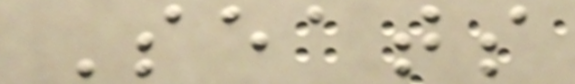Seats
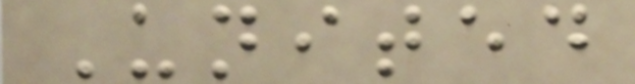United
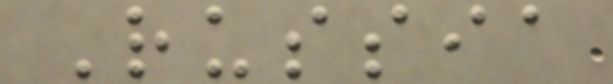Russia
